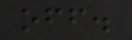off.
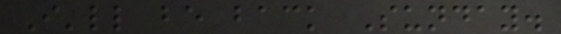I'll be back Sunday.
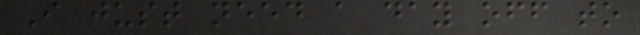I just need a day off to
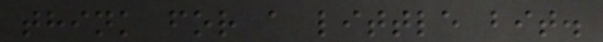think for a little bit.
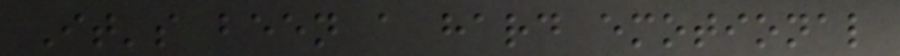It's been a hard emotional
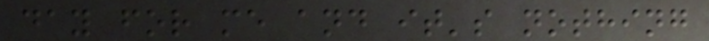day for me and it's nothing
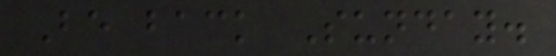Be back Sunday.
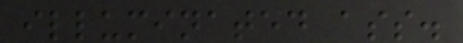illuminated ass.
